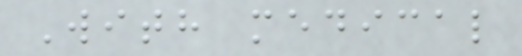With medical
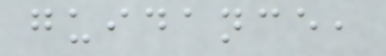guidance,
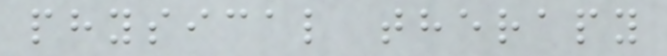physical therapy
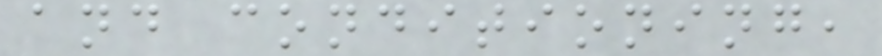and conditioning,
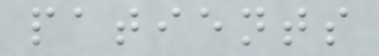patients
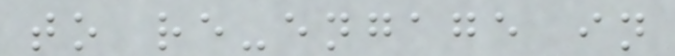to re-engage in
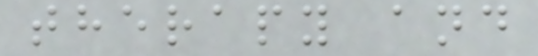therapy and
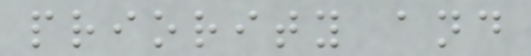priority and
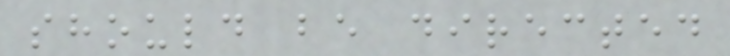should be directed
